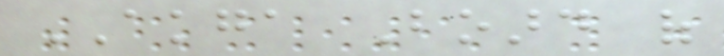AKGA Board of
